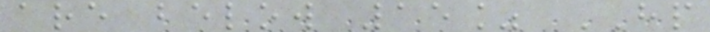are below 15% HP
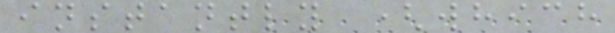instantly (which
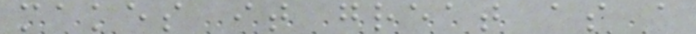makes it great as a
